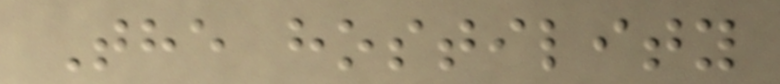The hostility
